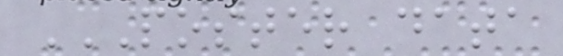POSTER DATA
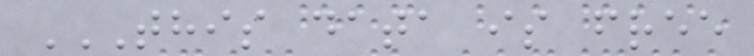THIS DATA IS FREE
